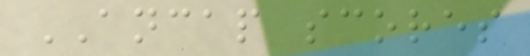ANCAP scores
